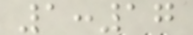1:17
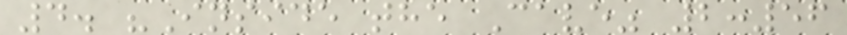4. "Inside the Cave" 2:56
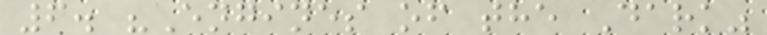6. "Engines of the Dark"
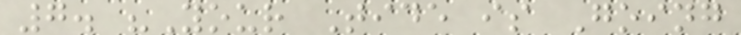7. "Your Tide is Going
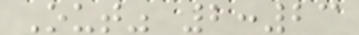Out" 2:23
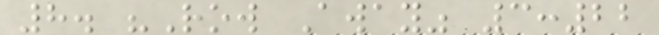8. "Row Away" 3:22
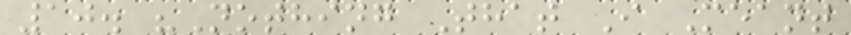10. "Nothing That I Meant
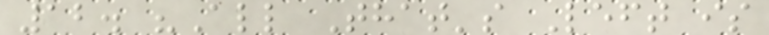12. "All That's Left is
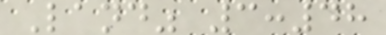Land" 3:48
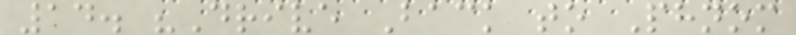14. "Drive Back to Phnom
